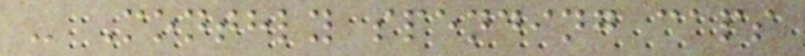- Monthly spending caps
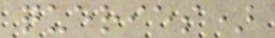queries)
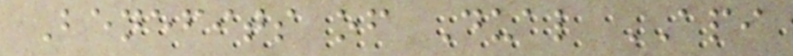Benefits of Dual API
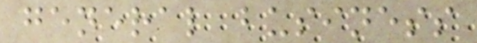general business
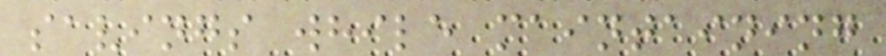savings while maintaining
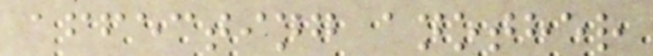affecting another
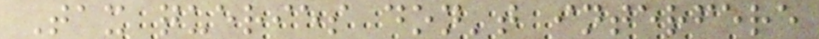Tax queries don't interfere
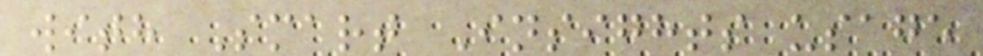with Smart Insights usage
